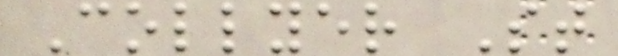Collyer St
